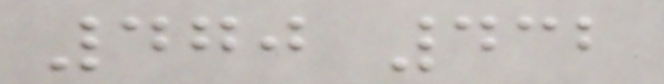470 432
